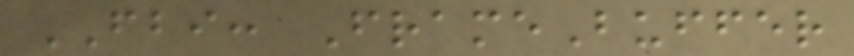FBI: FrameBuffer
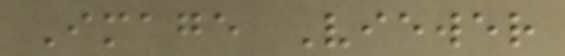Image Viewer
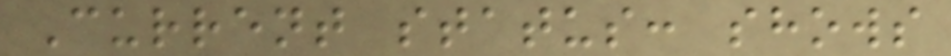Current status: shows
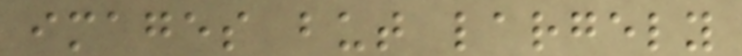images but largely
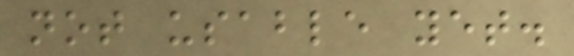not usable yet.
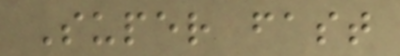Super fast
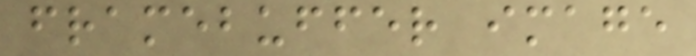framebuffer image
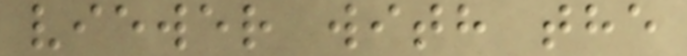viewer with the
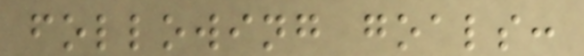following goals:
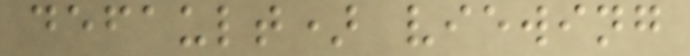default) viewing
